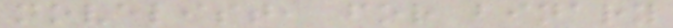novelist, for binary
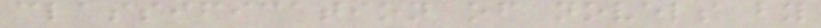classification of novels by
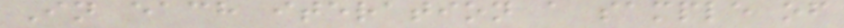In each iteration a sample of
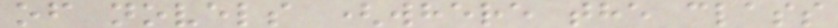of novels (where the class
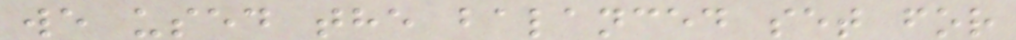we used the balanced set for
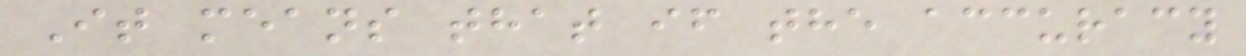It means that if the accuracy
